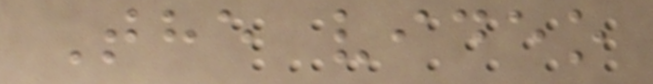The video
